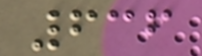636
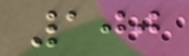100
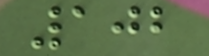102
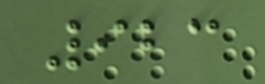923
